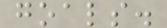goals.
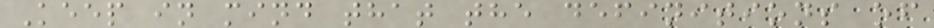Keep in mind that the definitions of
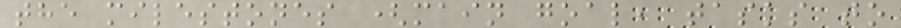the milestones (main goal, tasks to
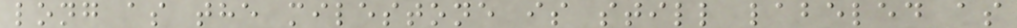long as the milestone is still labeled as
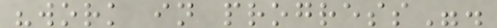"work in progress".
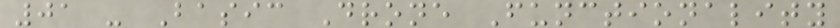01 - Basic Drone Functionality
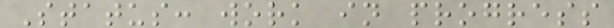Status: work in progress
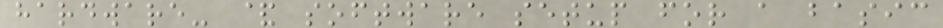hardware- & software setup for a basic
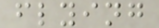flying
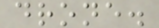drone.
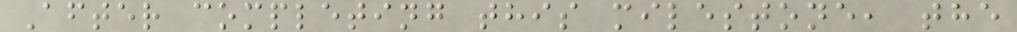After completing this milestone, the
